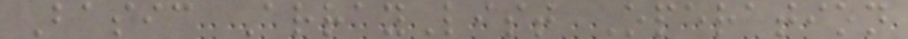Basic ArrayList Operation
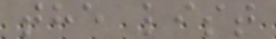the list
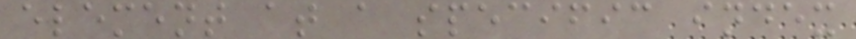element at a specific index
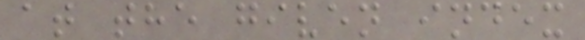at the given index
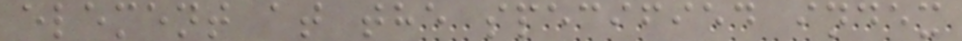element at the specified index
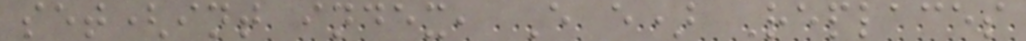set(int index, E e) Replaces
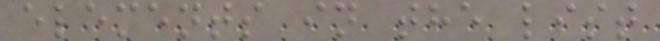elements in the list
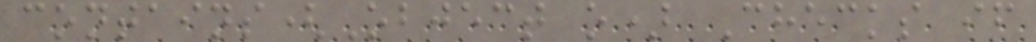contains(Object o) Checks if
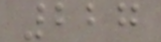227
